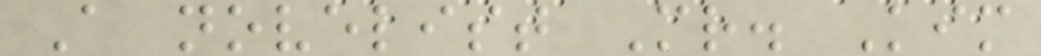A novelist Mr. Kim
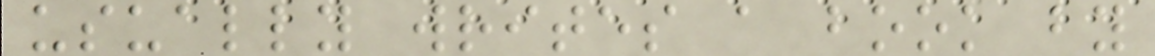usually writes a book by
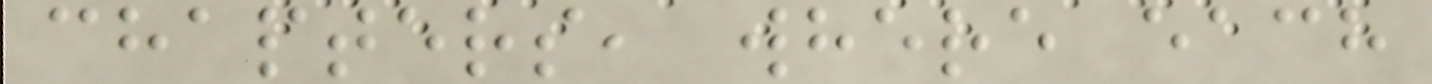chapters, where each
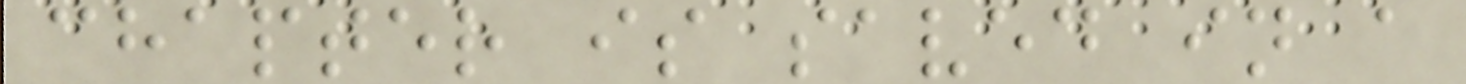chapter is saved in a
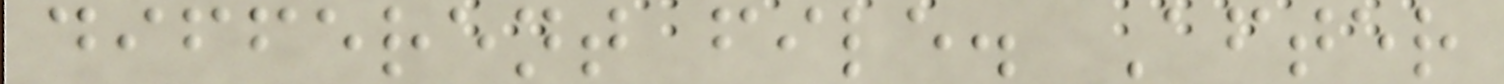different file. After
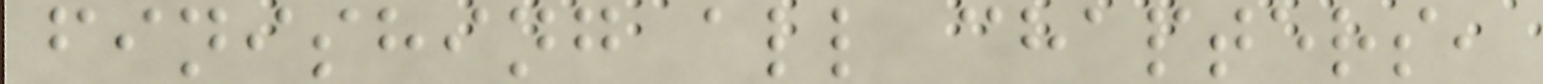finishing all chapters,
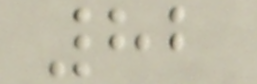82
